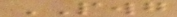PWG
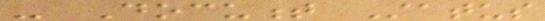- Document Status
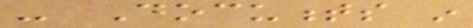- Documents in
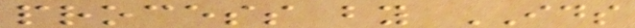process by IDS
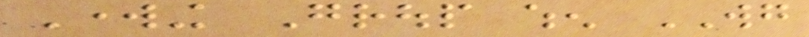Working Group when WG
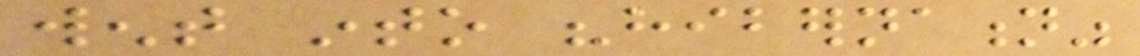went into "hibernation"
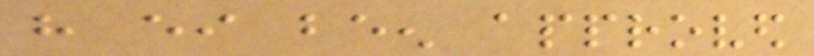have either been approved
